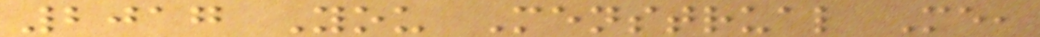2017 You Menstrual Me,
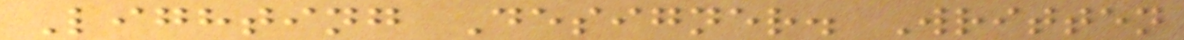Lighting Designer. Written
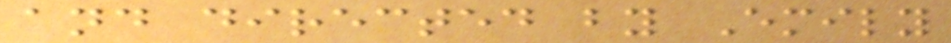and directed by Emily
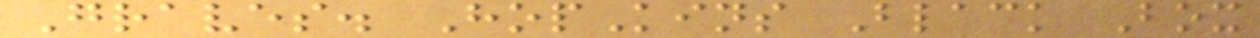Graves. HopKins Black Box
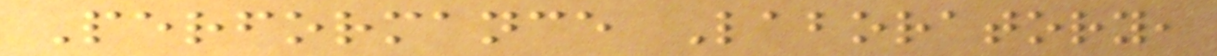Performance Laboratory,
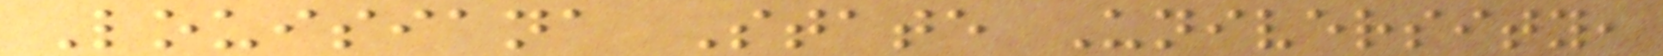Louisiana State University,
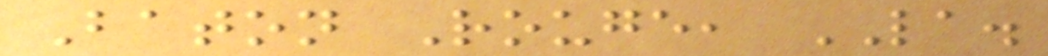Baton Rouge, LA.
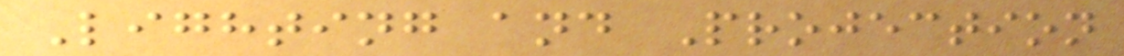Lighting and Projection
